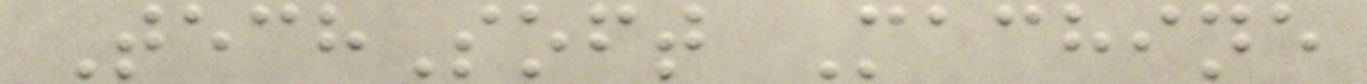TechSoft Machine
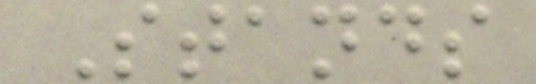Stands
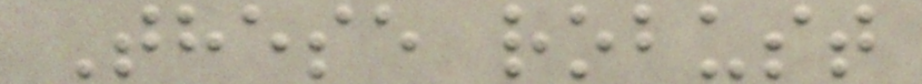These robust
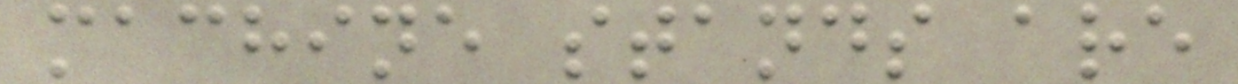machine stands are
